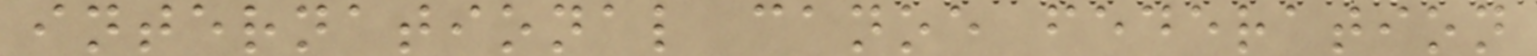international canoe federation
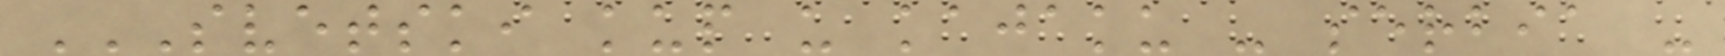SVETSKI KUP U KAJAKU - SERBIA -
